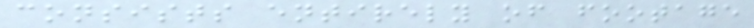consists entirely of footage
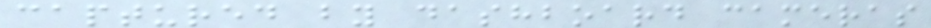captured by dashboard cameras
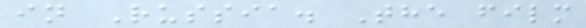in Russia. The film
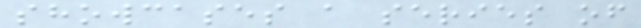showcases a series of
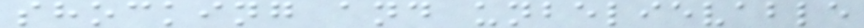shocking and unbelievable
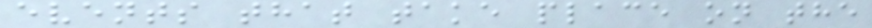events that take place on the
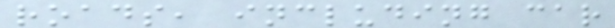roads, including car
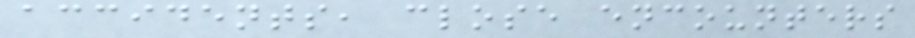accidents, close encounters
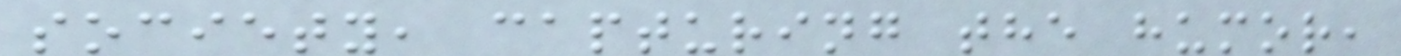society, capturing the humor,
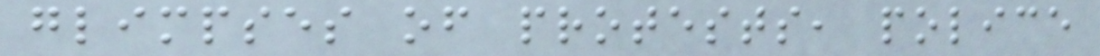glimpses of protests, police
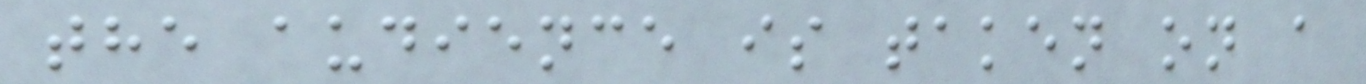the audience is taken on a
